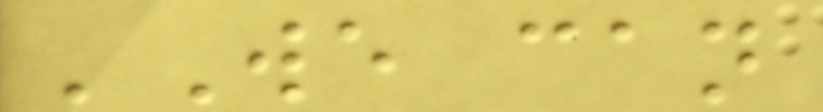'We can
